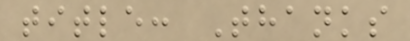title: Thanks
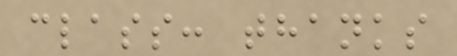class: thanks
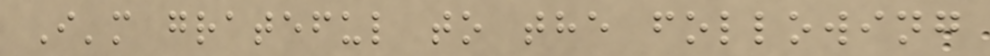I'm grateful to the following
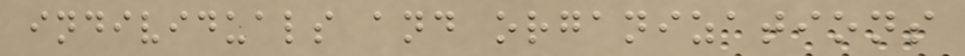individuals and organizations
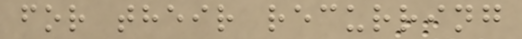for their recurring
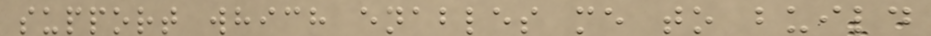support which enables me to build
